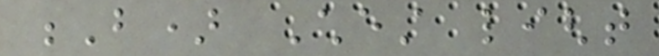B) Chest light
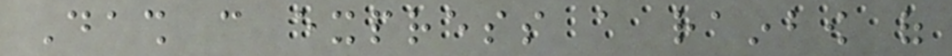Dash can express a rainbow of
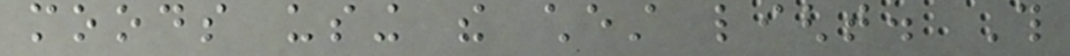moods using the chest light. This
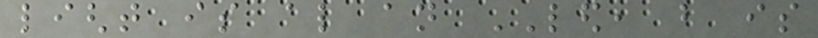light is also an LED, but is
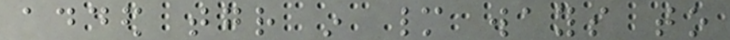added together in many ways to
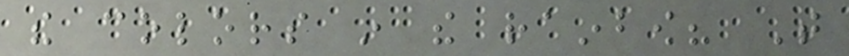the colors in the rainbow? That
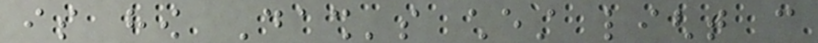is how Dash's chest light can
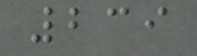239
